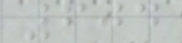604
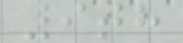9th
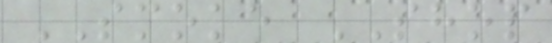SMOKE SHOP
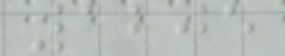1205
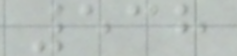538
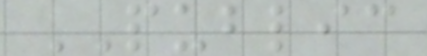PUBLIC
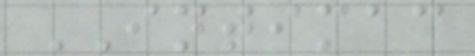INTIMAC
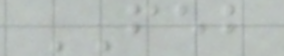FEB
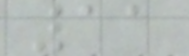11
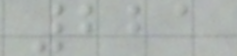221
